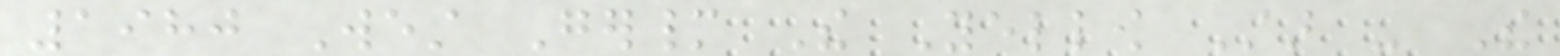1980 West Germany The Yellow Star - The
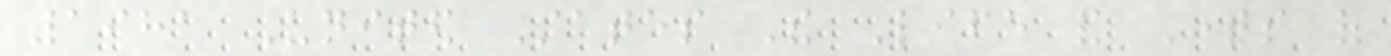1981 United States The Life and Times of
